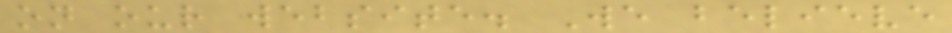on our website. We believe
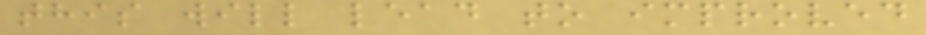this will lead to improved
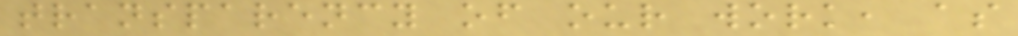transparency of our work, as
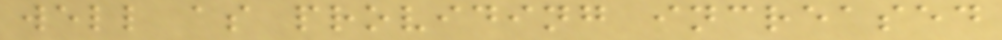well as providing increased
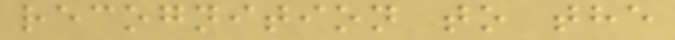recognition to the
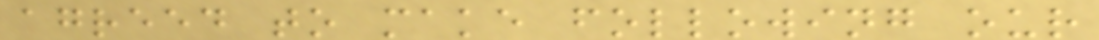agreed to make following our
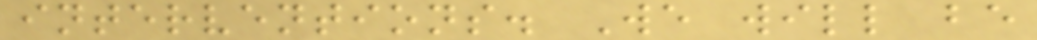interventions. We will be
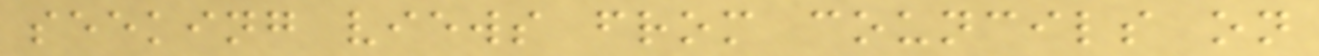seeking views from councils on
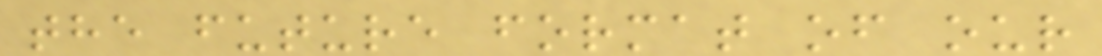the future format of our
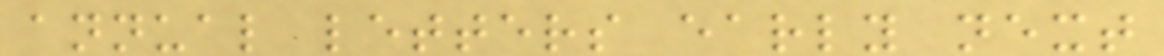annual letters early next
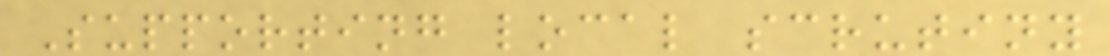Supporting local scrutiny
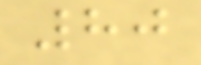80
